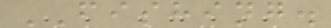FISHING.
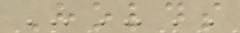Holds
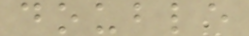double
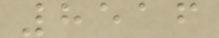8516
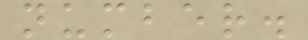number.
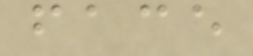face
